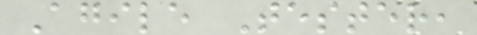Agile Tester,
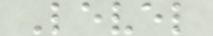Level
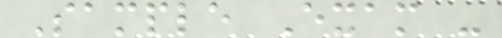Sample Exam -
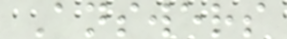Answers
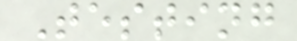Testing
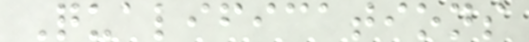Qualifications
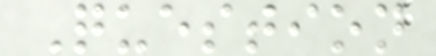Question
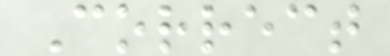Correct
